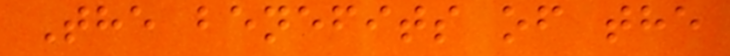The benefits of the
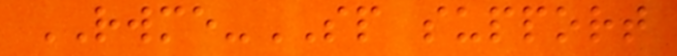RWME-SP support
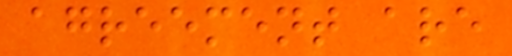agreement are
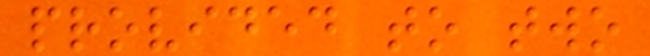provided to two
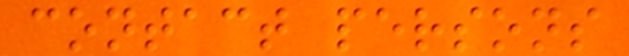contact persons
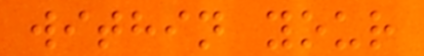within your
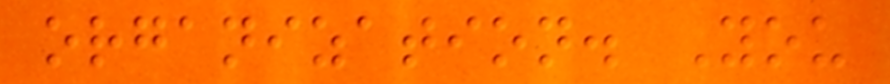organization. You
